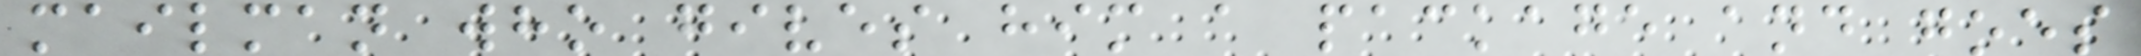mailman who gives him a package and goes
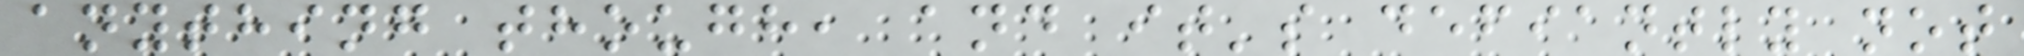anything though, and it's defiantly not
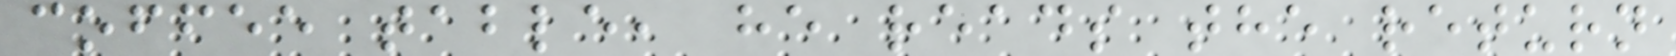coffee table, he reads the return
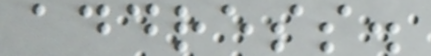address.
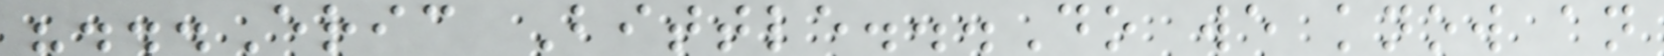"...Eric Bittle...Do we know an
